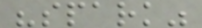"spark"
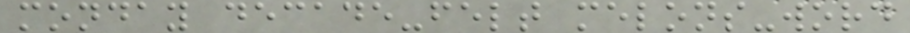monday decade-felt melons-word
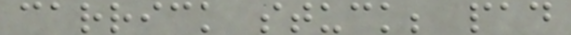carrick stuck; pad
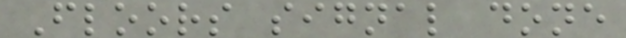Floors signal done
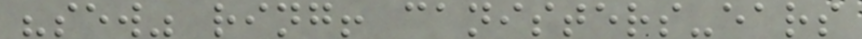"sew" ring! canisters-ears
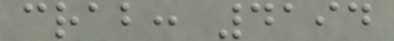crab: 4194
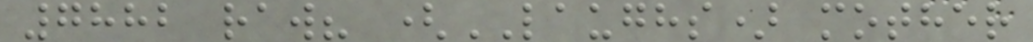7882 raw? (LAUGHS) mother
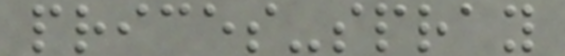prices-spray
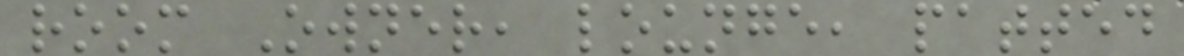room Owner, lounge, patted
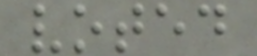voted
